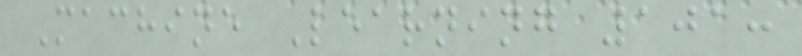Machine Learning 101:
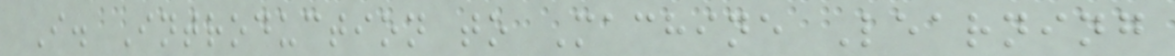I. Introduction to Machine Learning
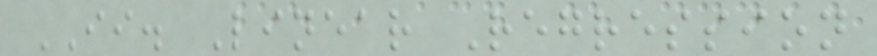II. Linear Regression
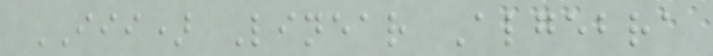III) Linear Algebra
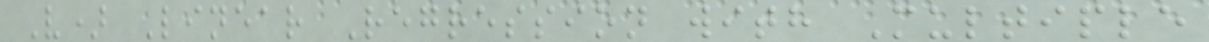V) Linear Regression with Multiple
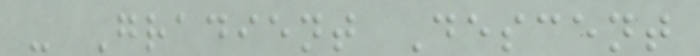- Gradient Descent
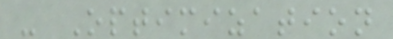- Optimization
